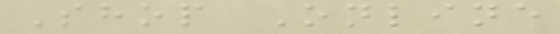Shop Online
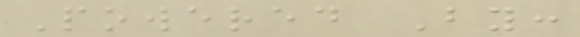Powered By:
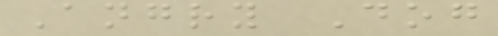Angry Dog
